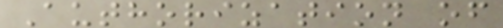Authorization of
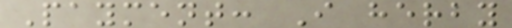Payment: I herby
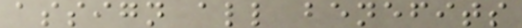assign all benefits
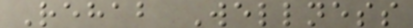Rehab Wellness
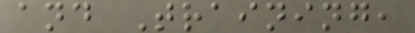and Training,
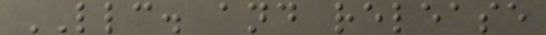LLC. and release
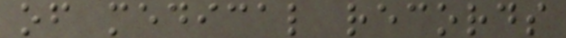of medical records
